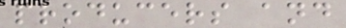producers and
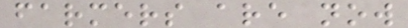farmers are now
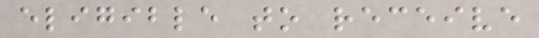eligible to receive
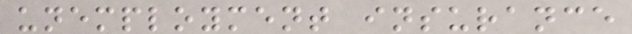unemployment insurance
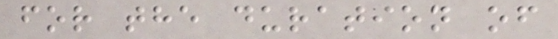for the duration of
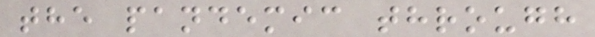the pandemic through
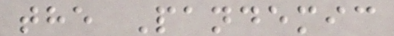the Pandemic
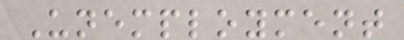Unemployment
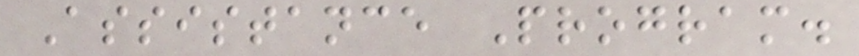Assistance Program.
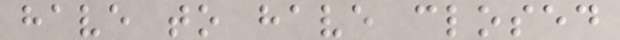have to have closed
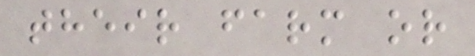their farm or
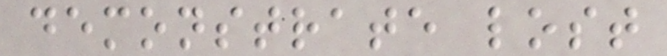demonstrate lost
